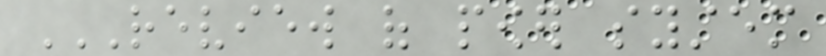REVIEW OF POWER SYSTEM
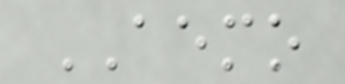AEMO
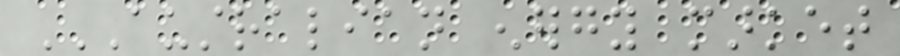AUSTRALIAN ENERGY MARKET
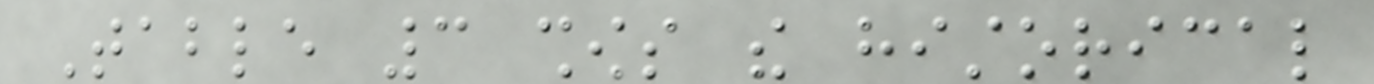Table 3 shows the historical
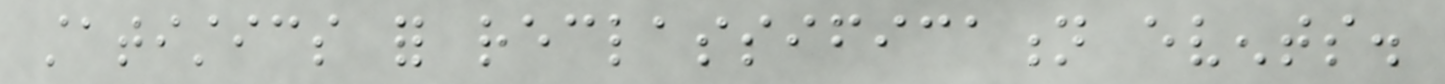statistics for reclassification events.
